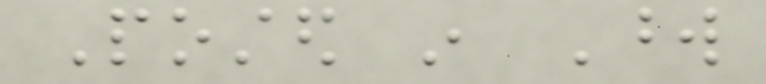Posted in Word
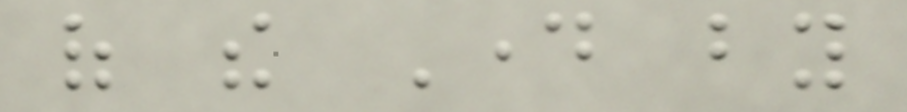of the Day by
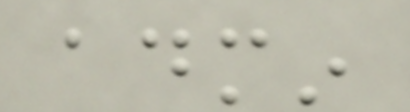admin
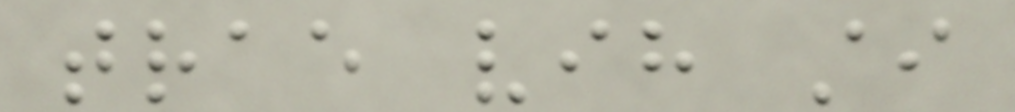trae vih sti
